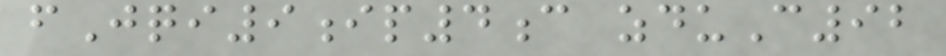fJqi9ip4c zduC92
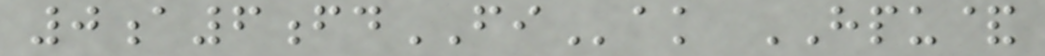0a6fdFIak HPU&
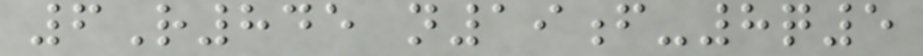6R845 n19f-8q5
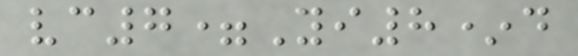vc7=Yi8*d
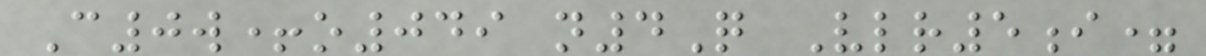C0w+o049 n4Q Vlr5i=
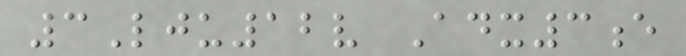3Lju12v Adx3e
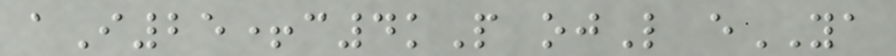aI25+c4kP ojL eYA
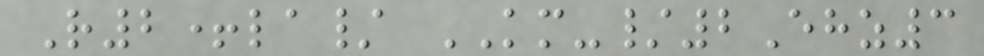R2+la/ KM-/2Ehz3
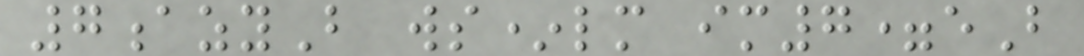7azyB ws*lm im7=eB
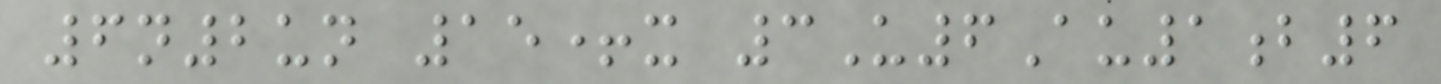6n2un 15+x 3U6Au1b6
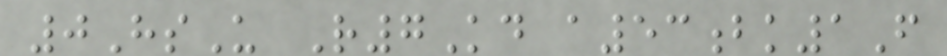0HsU R7Kd a53bk1F
